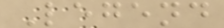Legend
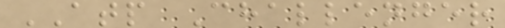ATP Challenger
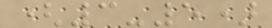(3-5)
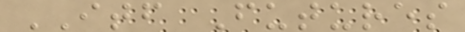ITF Futures
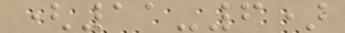(11-6)
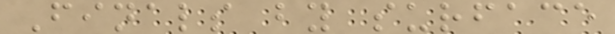Finals by surface
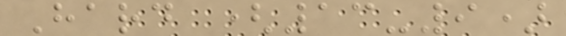Hard (13-9)
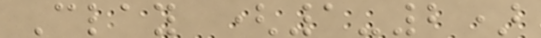Clay (1-2)
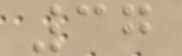37
